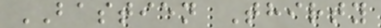BASTIEN Thirty
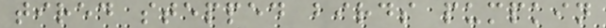tired stepped birds pumpkin
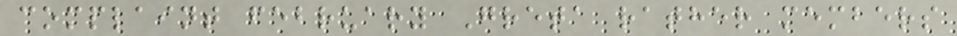complaint february Greta rather members
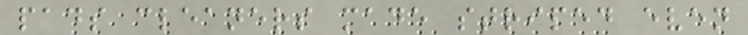pads cleaners made striped even
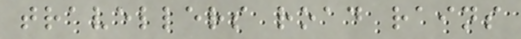travellers road rains
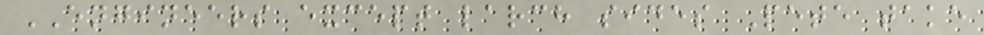ENGINEERS except larch sides Pete take
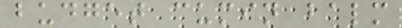budget cumin balm
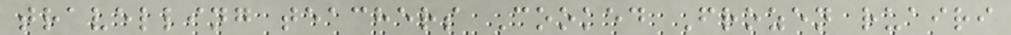travelling teachers Cooked Frozen ruairi
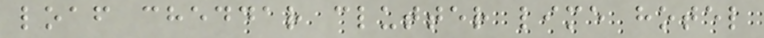loaf cheddar clutter lime hotel
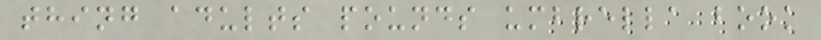thing adults pounds umbrella book
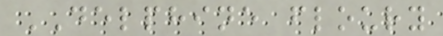DELPHINE floury
